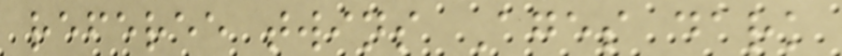referee twins Ages dark
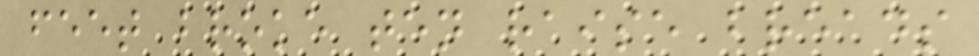feet broke ten raise breads
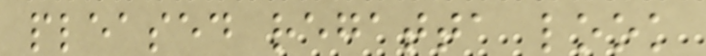pleased regatta look
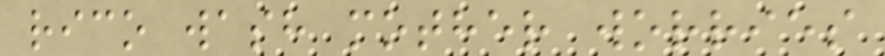rico wash mother worries
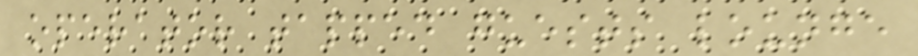operator tapped guests lounge
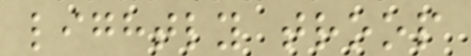lightly troop
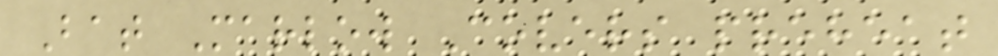Bat Marlow Covers preheat
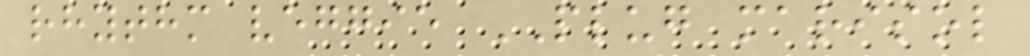rhythm veggie PLUG marisol
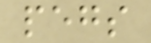pegs
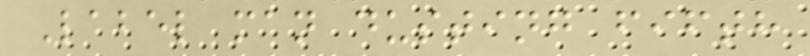Label man dusting fifth
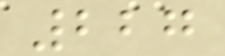227
